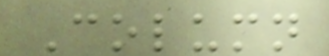Column
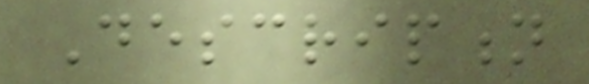Description
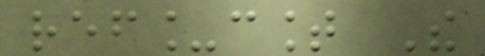ref_count The
